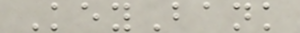KeyBank
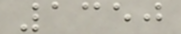1350
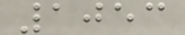1053
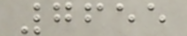7655
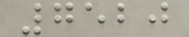7520
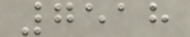7518
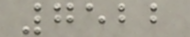7522
